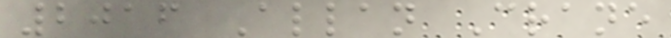2016 Allan Crane
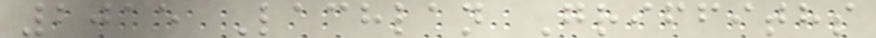2015 Lachlan Griffiths
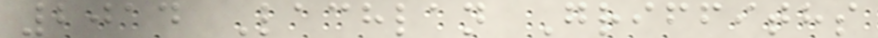2014 Lachlan Griffiths
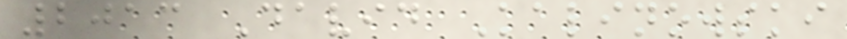2013 David Kalinowski
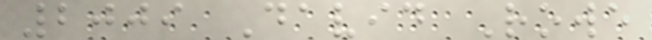2009 David Rowe
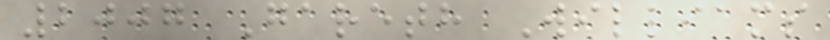2007 Gareth Williams
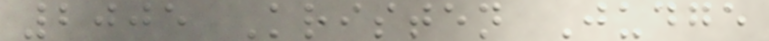2005 Kristen Judge
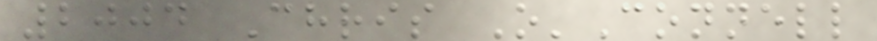2004 Chris O'Connell
